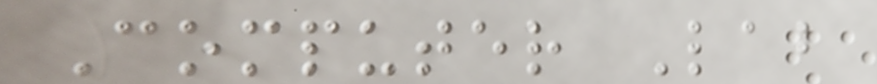Computer Lab
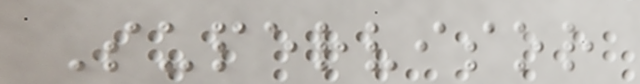Supervisor
